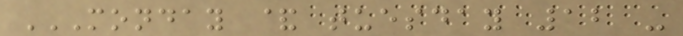MONDAY & TUESDAY 12 -
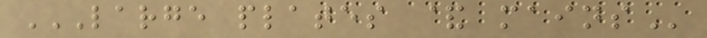LARGE PLATES & MAINS
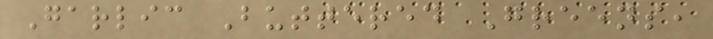Garlic Buttered Greens,
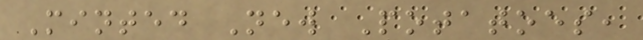Minted New Potatoes,
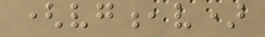(vg,v)
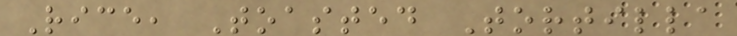Rice, Toasted Tortilla
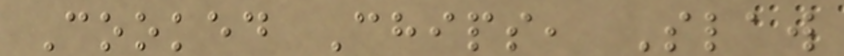Cooked Chips, Slaw
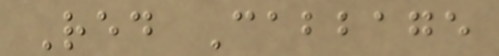Red Cabbage
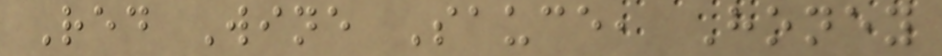Red Wine Sauce, Honey
